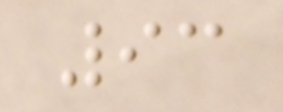93
